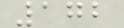172
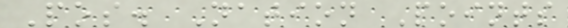Pos. Nation Points
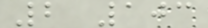2 103
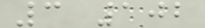3 102
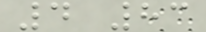4 83
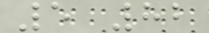5 82
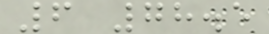6 78.5
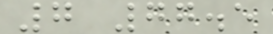7 77.5
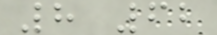8 62
